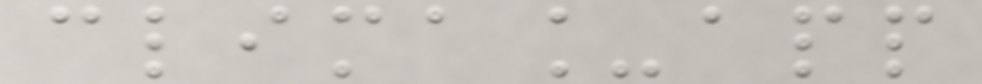clima_app
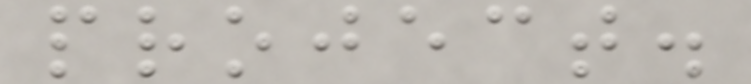project.
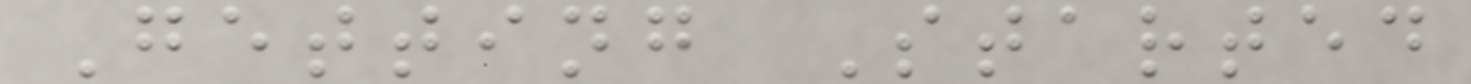Getting Started
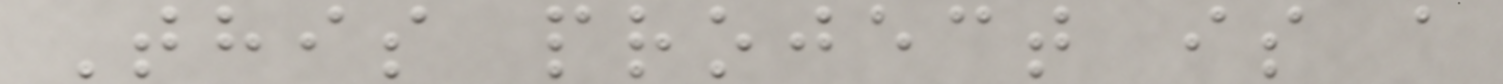This project is a
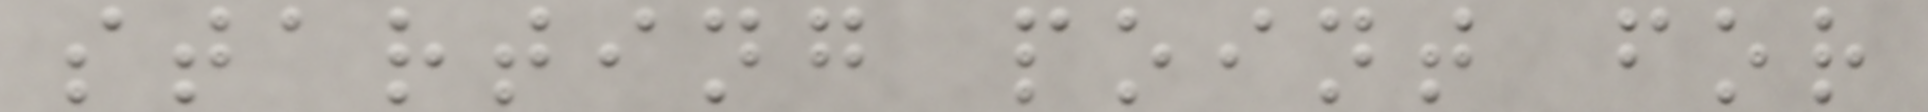starting point for
